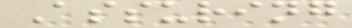Assuring
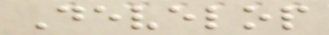Develop
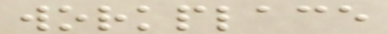workplace
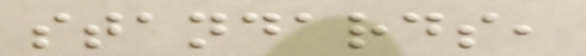standards,
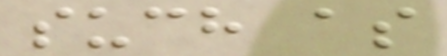such as
